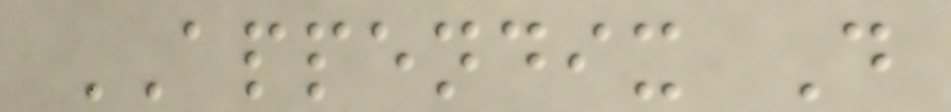APPENDIX D
